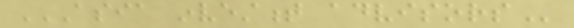ASIA INVESTMENT ADVISORS
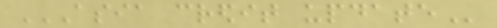ASIA CREDIT UPDATE
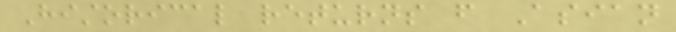Historical returns from Asian
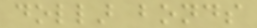dollar bonds
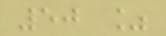50 %
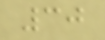30
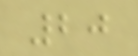20
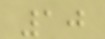10
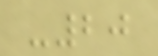-20
